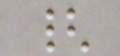{
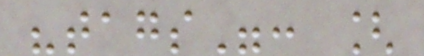"tags": [
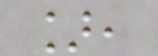],
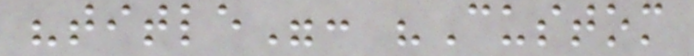"title": "Custom
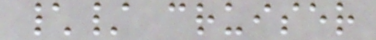\/ cruiser
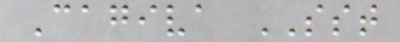Cagiva SST
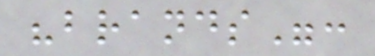"brands":
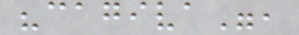"cagiva",
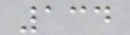134
